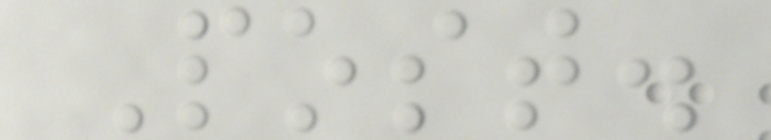Post.
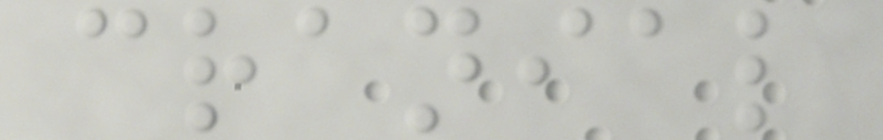cranial
